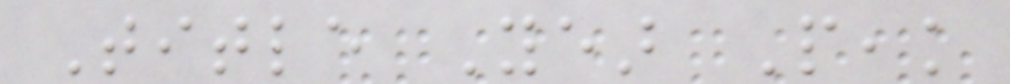Title Year Peak
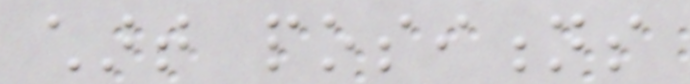chart positions
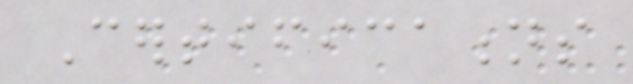Certifications
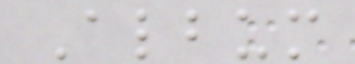Album
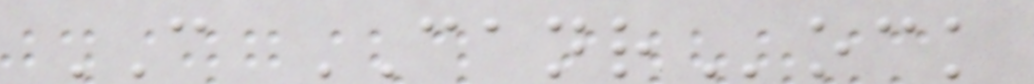CAN CANRock
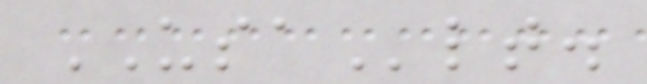USAlt.
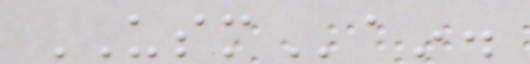USMain.
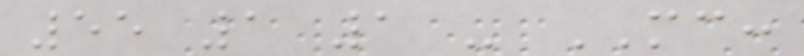55 1 1 - MC:
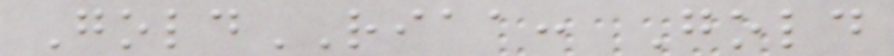GoldRIAA: Gold
